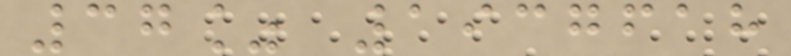37% 1937618
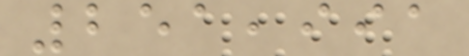251,991
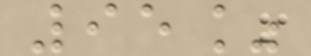95%
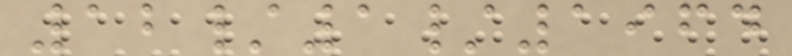12/1/1964
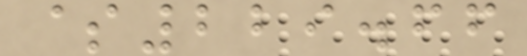$229.66
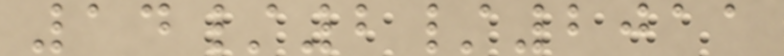14/2/2011
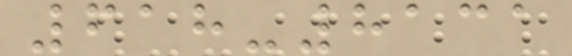618-8131
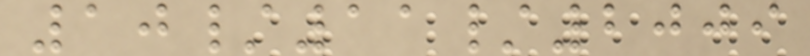10/11/2009
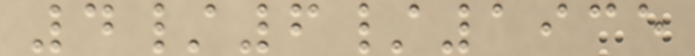4/6/1935
